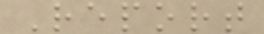Report
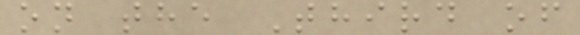on the Third of
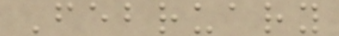February
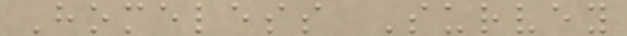Homeless Survey
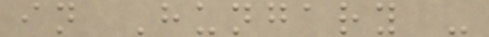in Hungary -
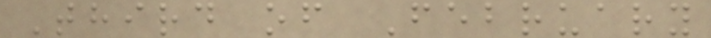Third of February
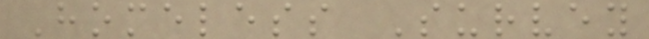Homeless Survey
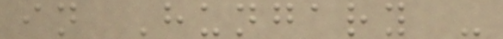in Hungary -
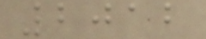2012
